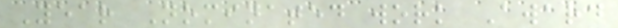Year Nominated work Award
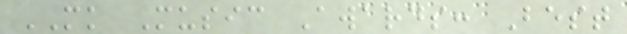MK Music Awards: Best
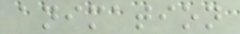animation
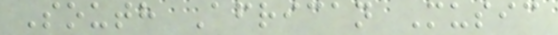South African Music
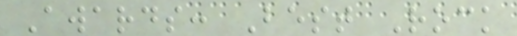Awards: Best Rock
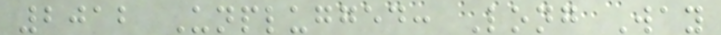2012 Unplugged: Long Way
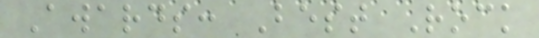Awards: Best Rock
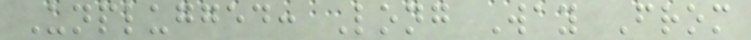Unplugged: Long Way From
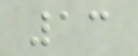13
